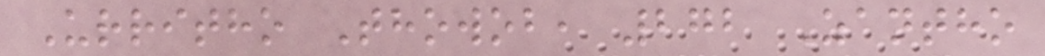Urritho Thowob, 272 Zantho
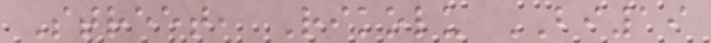Street, Rikolu BI19
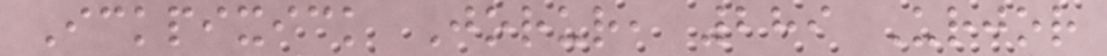Ickpixick Jorur, 289 Urjor
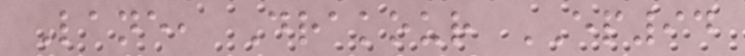Lane, Drakour EP94
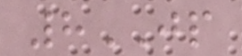8JP
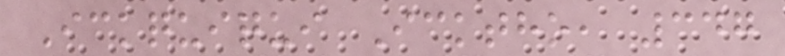Ickquiqui Icktho, 347
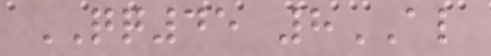QQ45 8AL
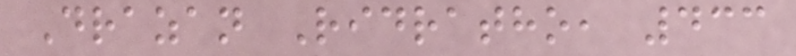Drazan Ridratho, 433
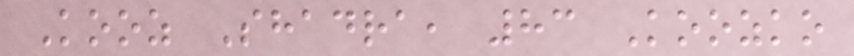Kooz Shadra, 83 Koozko
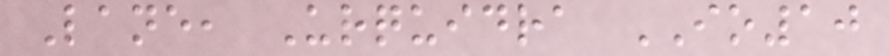Lane, Urquidra IO10
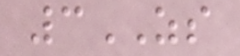3ZS
